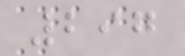297
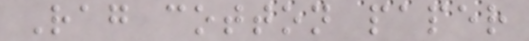Rag cotton paper
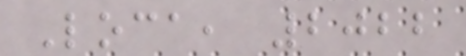Loca, 2022
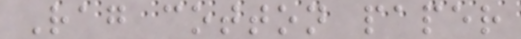Rag cotton paper
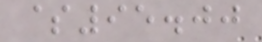$95.00
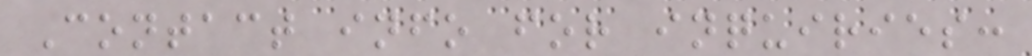Contact info for inquiries:
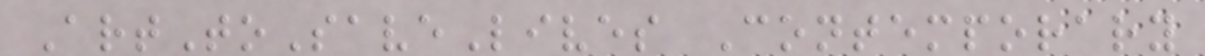ArtToSaveLives Contemporary
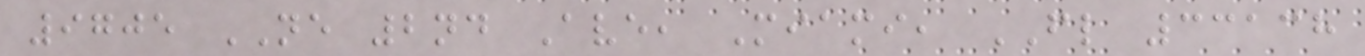9705 NE 2nd Ave, Miami, FL 33138
